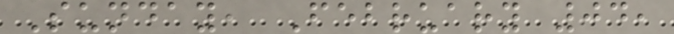Sunday, February 04,
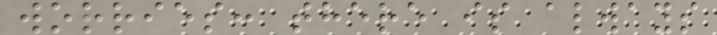worries: there is always
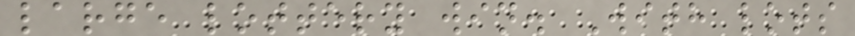large lottery win. With lots
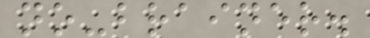no-brainer.
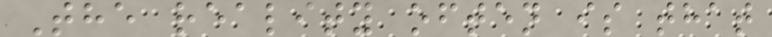The reality often is that
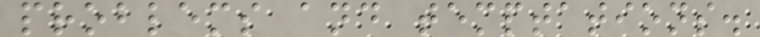problems and temptations.
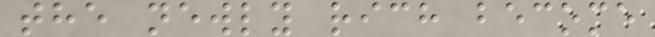the newly rich become
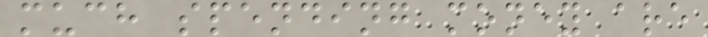much spending money are
